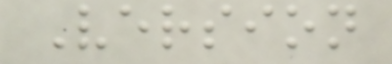Version
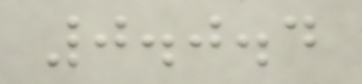0.0.4
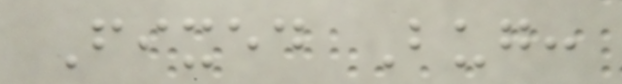Fixed Bug:
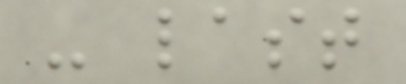- last
